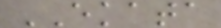EKATA
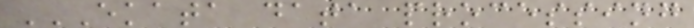EKATA DATA PROCESSING
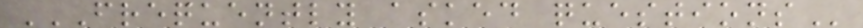FREQUENTLY ASKED QUESTIONS
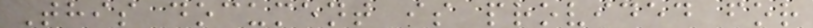This document is provided for
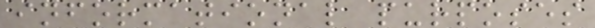informational purposes
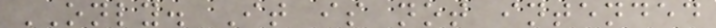ONLY. It is not intended
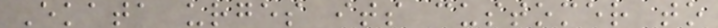Ekata urges its customer to
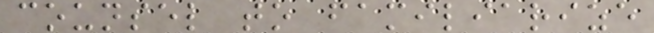counsel to familiarize
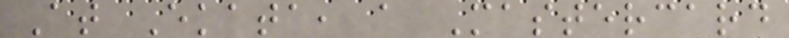At Ekata, a Mastercard
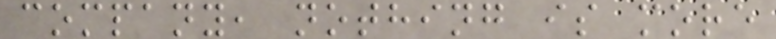company, nothing is more
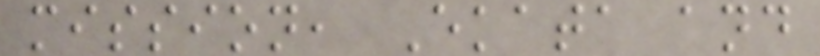mission, Ekata and
